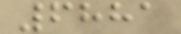6881
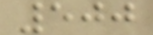500
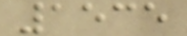1535
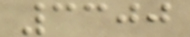3300
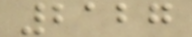2127
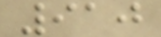910
